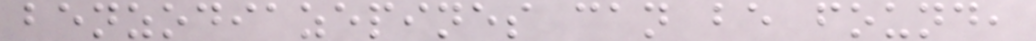benzodiazepines can be found,
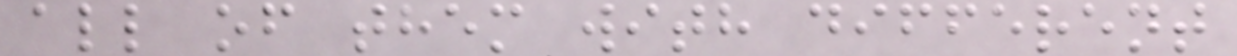all of them with different
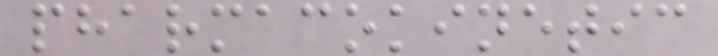pharmacokinetic
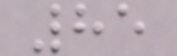85
